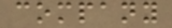company
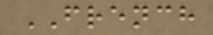FRENCH
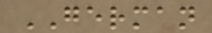GERMAN
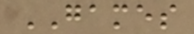GAMES
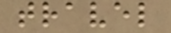travel
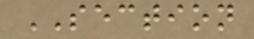SECTION
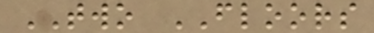TWO FLOORS
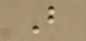B
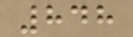848
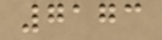7173
